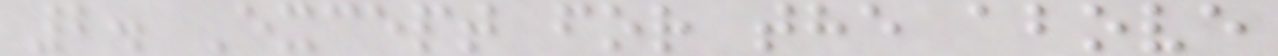2. Except for the above
